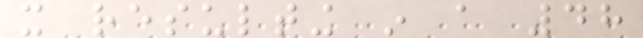it resulting in a 48
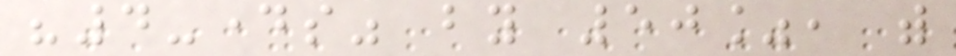"4-days" by 50%, with
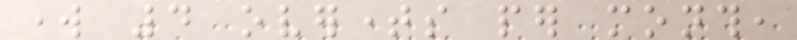work 4 overtimes per month,
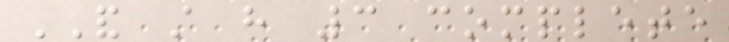AND still have 3 complete
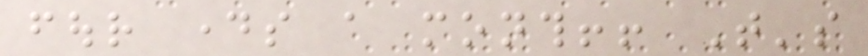four days a month!! That's
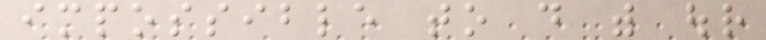impossible to do with our
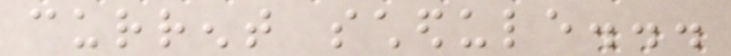current schedule...
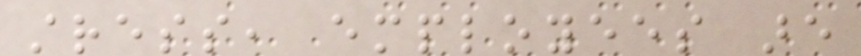stress, employees are
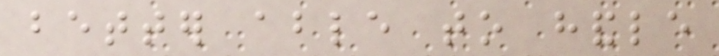better able to handle
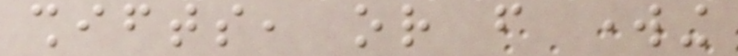shifts, or from working
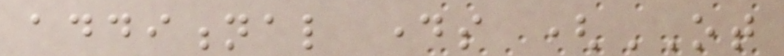additional days (OT
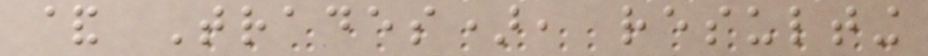& Trades), resulting
